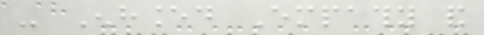- Enhanced Empathy and
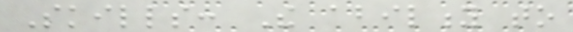Skills: The ability to
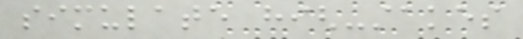simulate high-stakes
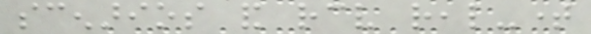scenarios and receive real-time
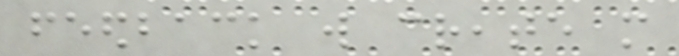feedback will create more
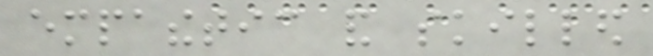empathetic and skilled
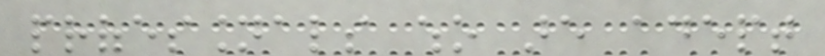professionals who are adept
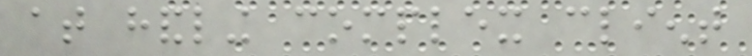at handling complex client
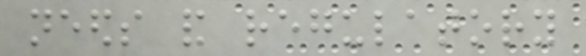needs and regulatory
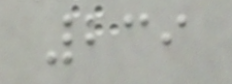239
